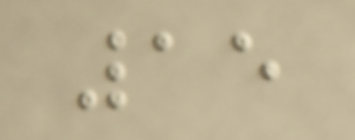15
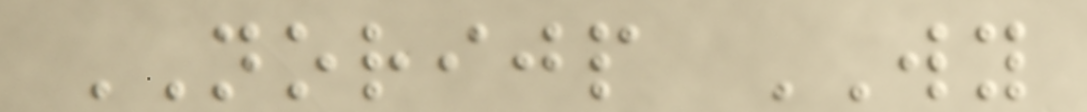NORIJP WY
